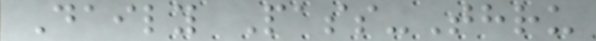Daily Pass-Thru
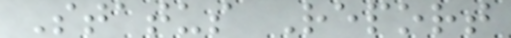Status Report
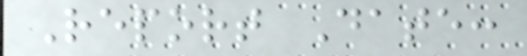Report Date:
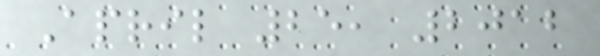April 25, 2012
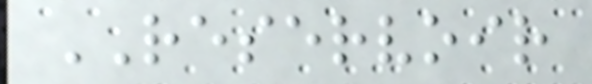RESERVOIR
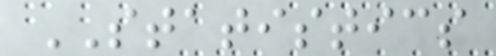STATISTICS
